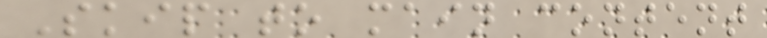Skip to main content
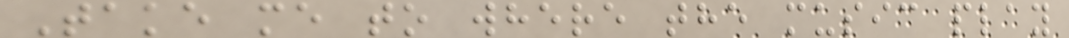Take me to where the music play
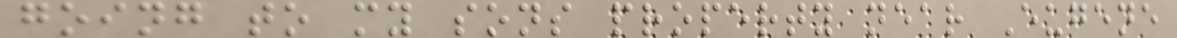going to my sons property near Eugene
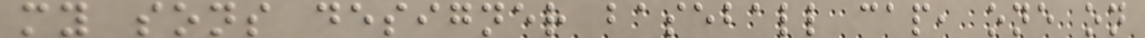my sons designer baseball cap, one on
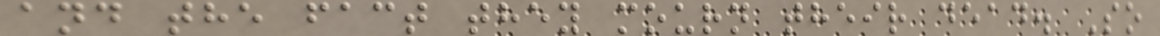and the fact they mourn their dead. So
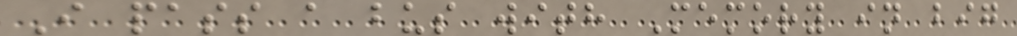I pass a bus with Memory in big
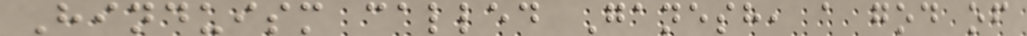Hinduism called Ganesh, a god of
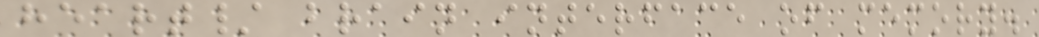heart/ brain interface of memory.
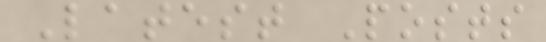Latest Posts
